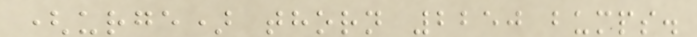(urge) thorn 2250 bumps.
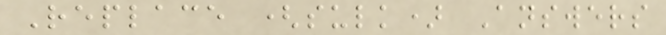Replace (sulk) Answers
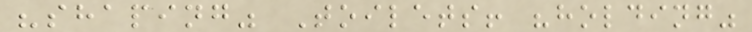"shaping" Toilets! "holding"
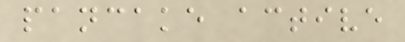pancake active
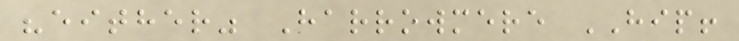"either" Harrowmere HIP!
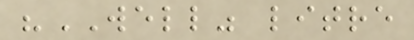"WELL" litre
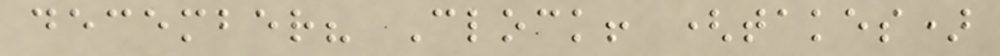december? Clock! (takes)
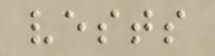vests
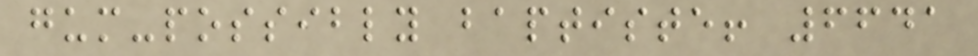gum-possibly baptiste! 6641
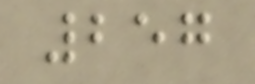257
